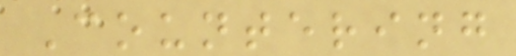Countering
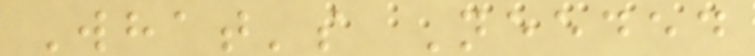What's Needed
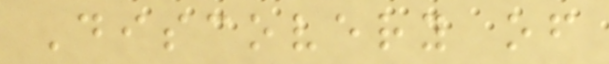Discovery of
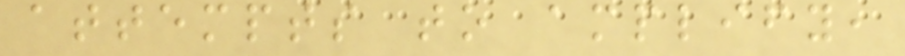attempts to amplify,
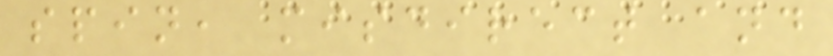spin, misdirect and
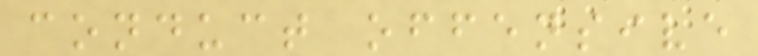conduct offensive
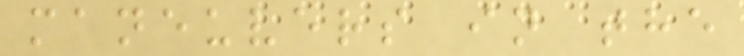maneuvers in the
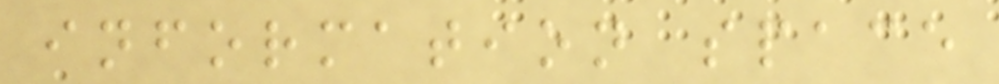information space
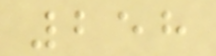258
